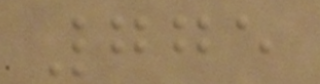775
